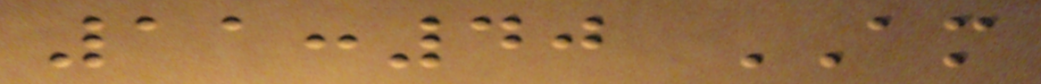11:40 AM
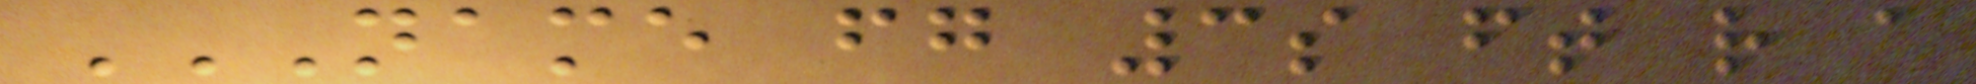NAME FG 3S FT R A
